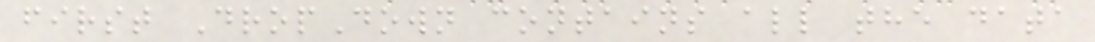first DropDown contains all the data
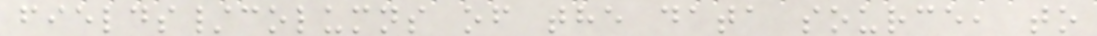fields/columns of the data source, to
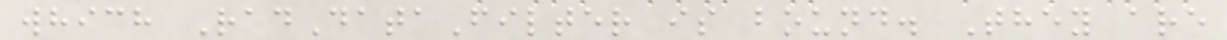which RadDataFilter is bound. They are
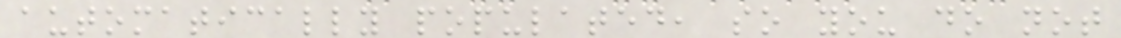automatically populated, so you do not
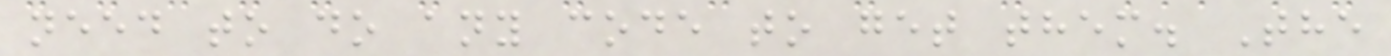need to do any code to get them. The
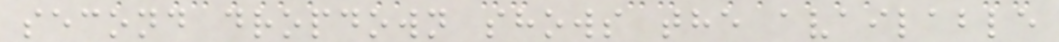second dropdown shows the available
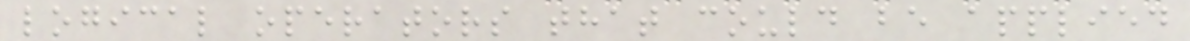logical operators that could be applied
